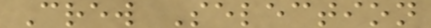Crew Selection
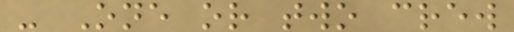- One or two crew
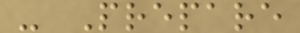- Prepare
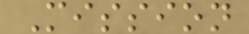Mission
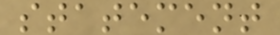statement
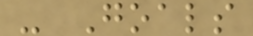- Goals
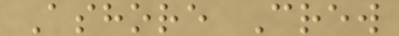Ashore Crew
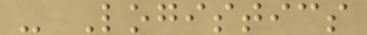- Logistics
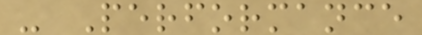- Performance
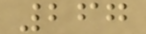267
